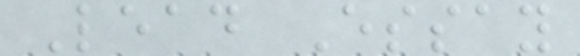Lead Essay
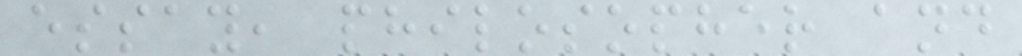essay, philosopher and
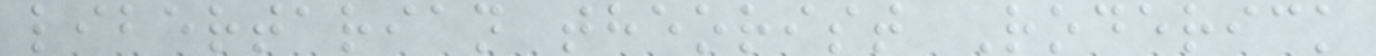libertarian theorist Roderick
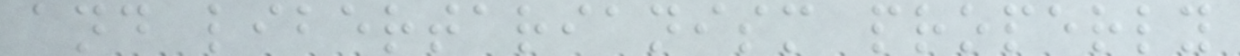and libertarianism properly
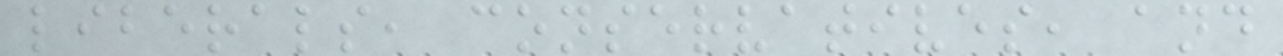liberals, conservatives, and
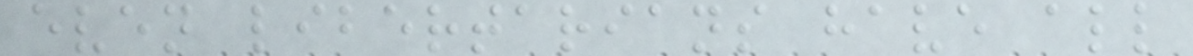even libertarians have all
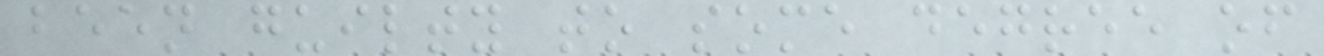been guilty to some degree of
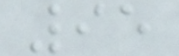95
